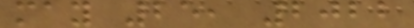may 25, 2022
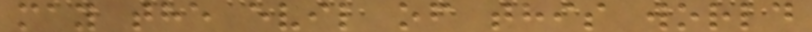may the evil of this world
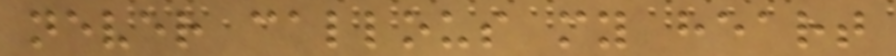never callous my heart
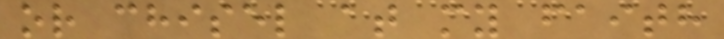or chisel at my faith
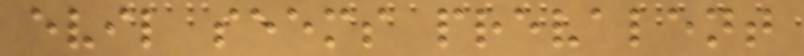evil seems prevalent
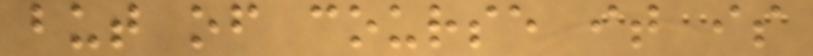but of course it is
